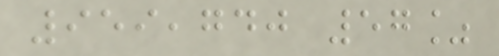959,740 57%
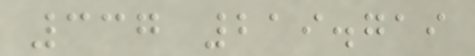337 219.719
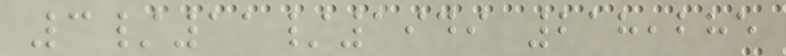3/11/1949 218,285
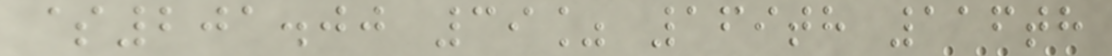$201.00 39% 169th 116th
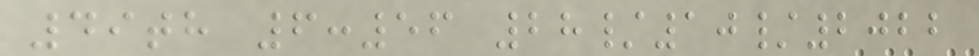49th 6:56 28/10/2022
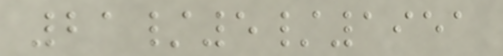21/5/1951
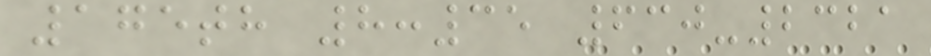175th 8:35 630-2321
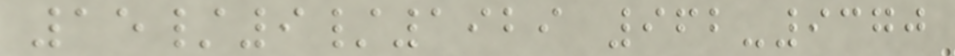15/9/1929 962-9370
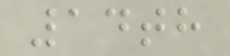14th
